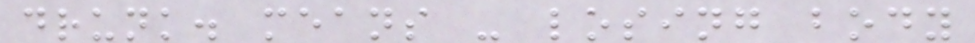drunk. means - losing body
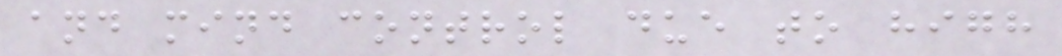and mind control due to high
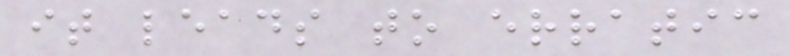it leads to erratic
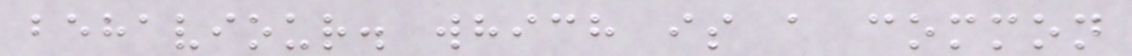behaviour. which is a common
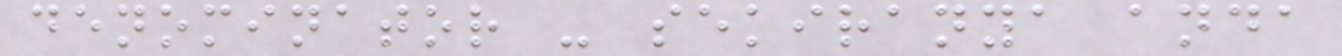denominator - sekiranya anda
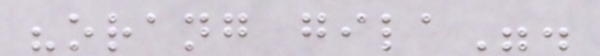"orang gila".
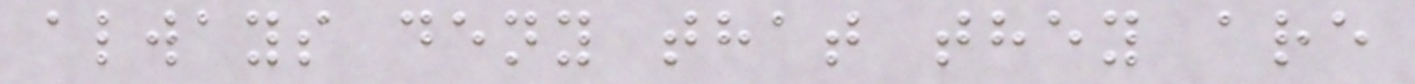always deny that they are
